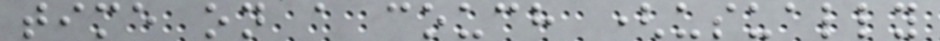time on a couch (usually
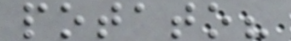potato?
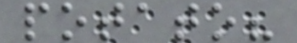potato?
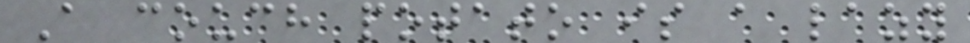A couch potato is a lazy
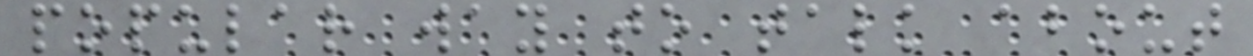popular way to talk about
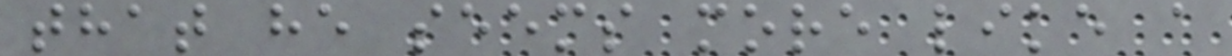that he seems more like a
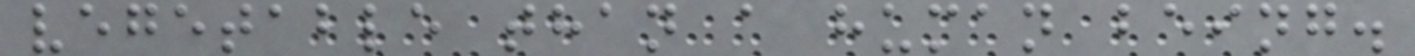vegetable than a human being.
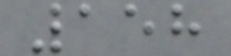158
